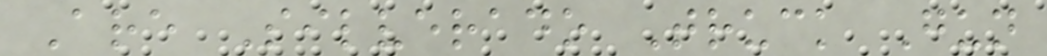Are Silverado Truck Gun
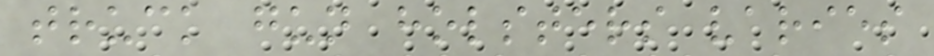truck gun holsters varies
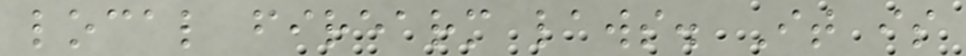local firearm laws. It is
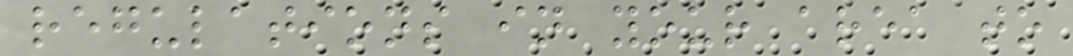regulations in your area to
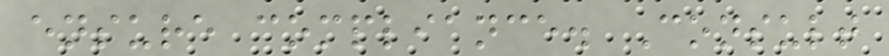ensure compliance. Consult
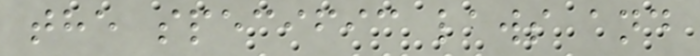the specific laws and
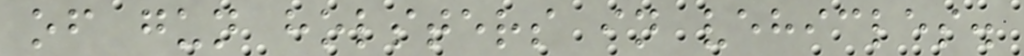of gun holsters in vehicles.
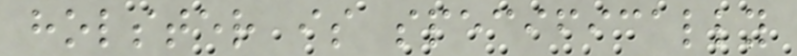holster is specifically
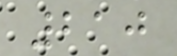210
